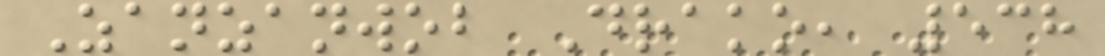Zanzanwob Drako, 538
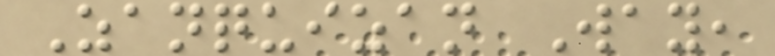Zanquizan Way,
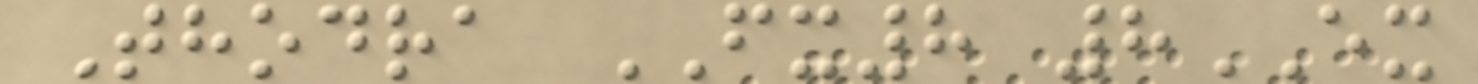Thodra FX8 8EX
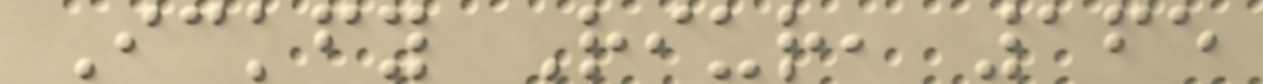Ickfy Riur, 165
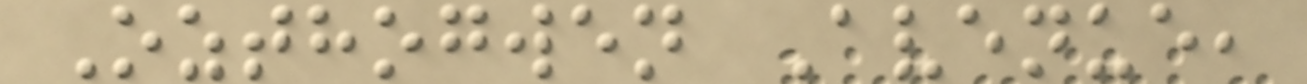Ozthogwen Avenue,
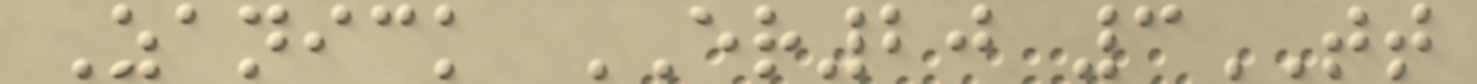Zanick ER20 3TT
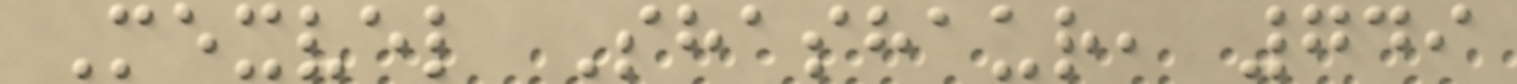Mexvel Shashaur, 749
